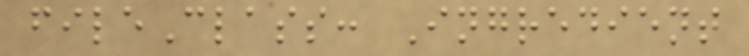fileClass: Ingredient
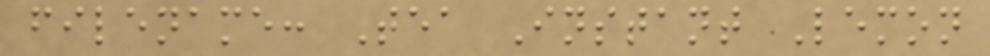filename: Tea Instant Lemon
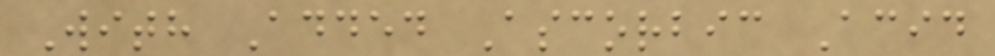With Added Ascorbic Acid
